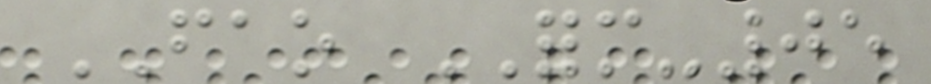FAO FORM-05
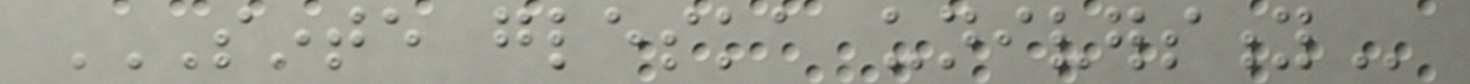SINTE GLESKA UNIVERSITY
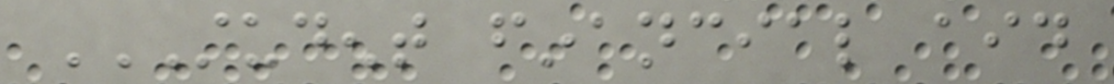STUDENT FINANCIAL AID
